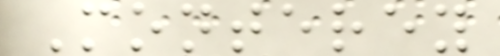Monterey
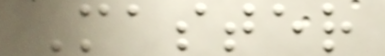Master
